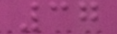37
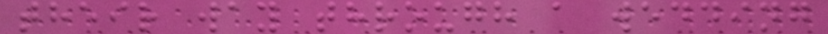their way through a wedding
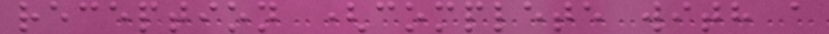reception (complete with a
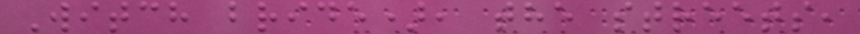Witch bride), the streets,
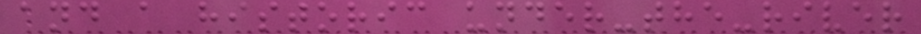and a historic under-the-river
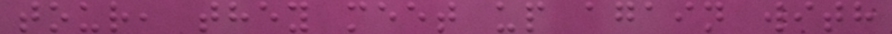tour, they meet up again with
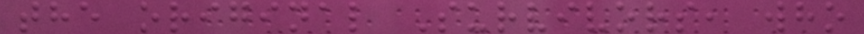the original Survivors, who
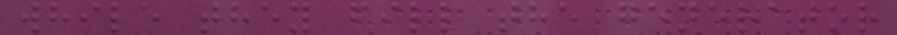while they fill the generator
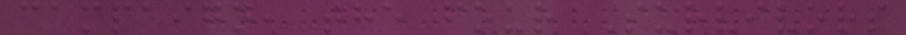campaign, the four Survivors
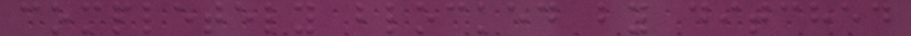completely blocked by ditched
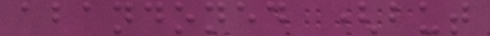abandoned (but
